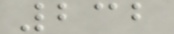232
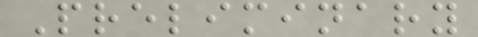Preliminary
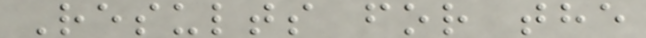Results for the
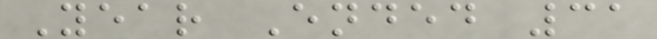Year Ended 31
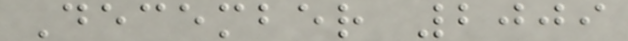December 2009
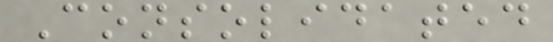Consolidated
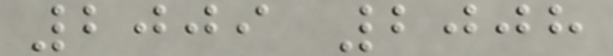2009 2008
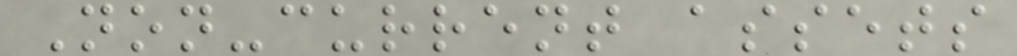Non-current assets
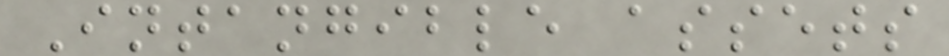Intangible assets
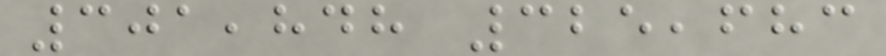301,848 325,683
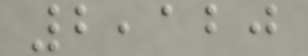2,120
